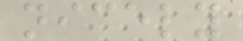nicely
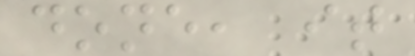done, it
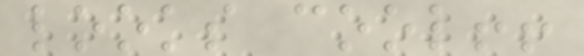looks cool!!
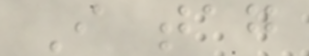I tag
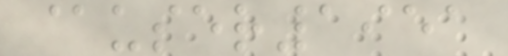@user1951
